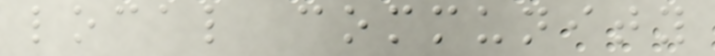local community
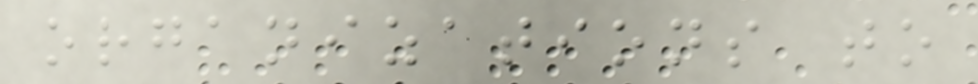organizations to
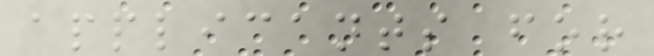applicants for
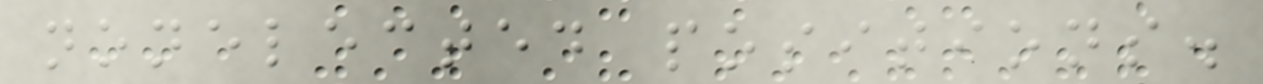nonelected positions.
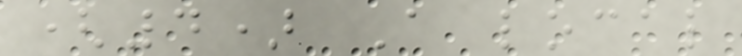(4) A local
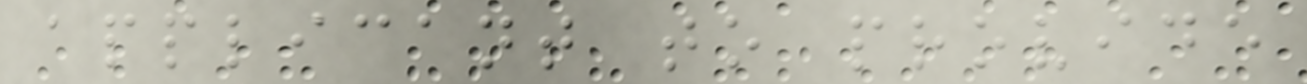applicant to provide
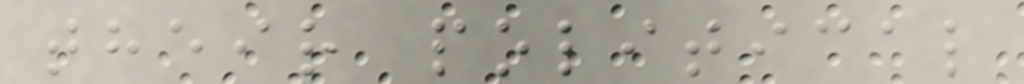their political
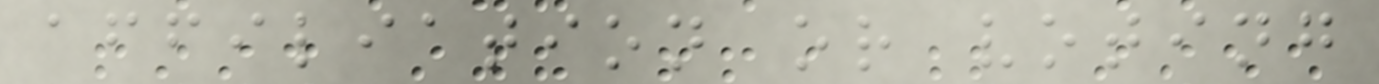affiliation or voting
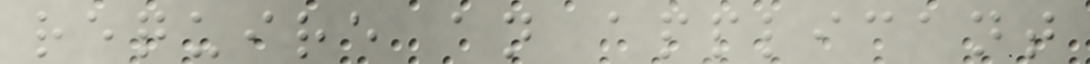require an applicant
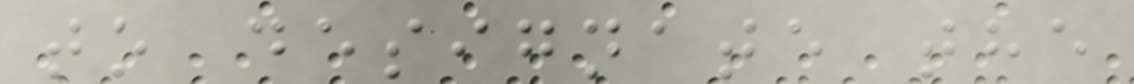to designate the
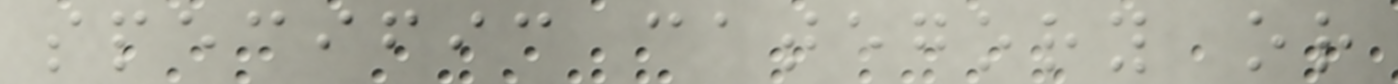specific category or
